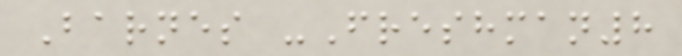Barnes -Freshman8
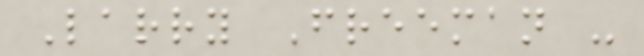Larry Freeman -
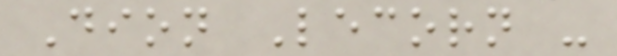Dion Lecorn -
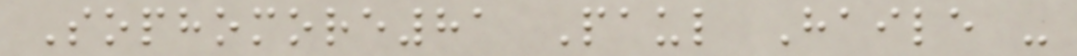Sophomore81 Paul Haile -
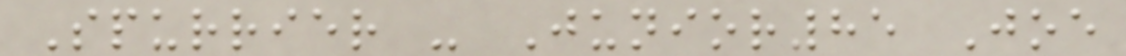Spurrier - Junior85 Joe
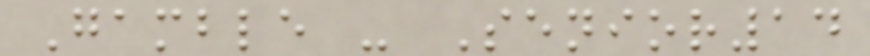Gamble - Senior14
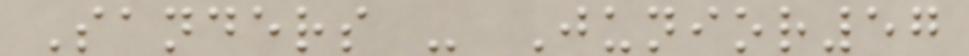Sanders - Junior57
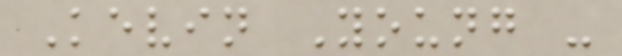Kevin Young -
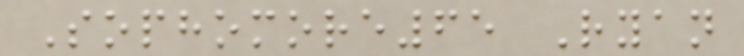Sophomore65 Ryan
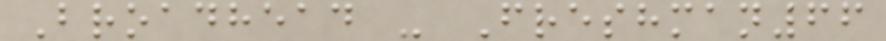Broadhead - Freshman66
